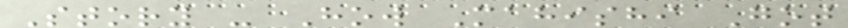Story - How Mahishi Got
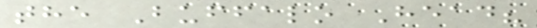the Buffalo Head?
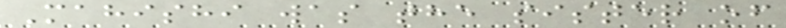Mahishi was the sister of
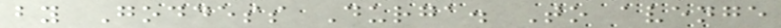by Goddess Durga. To avenge
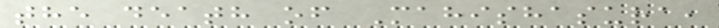the death of Mahishasura,
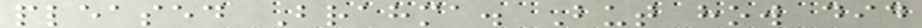pleased Brahma. But how did
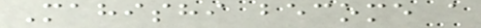Mahishi become a
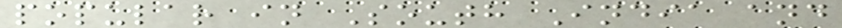popular in South India and
